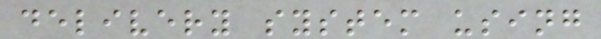delivery system using
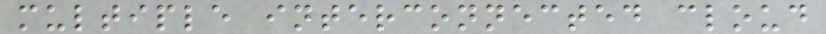multiple interconnected cloud
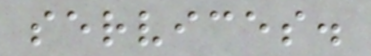services.
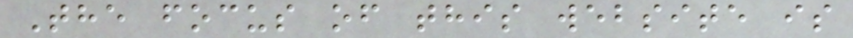The focus of this website is
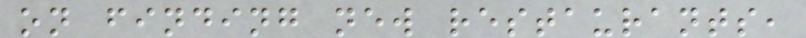on finding new restaurants,
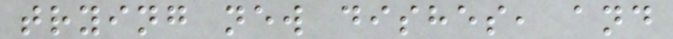trying new dishes, and
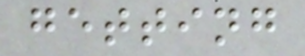getting
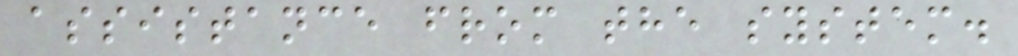assistance from the system.
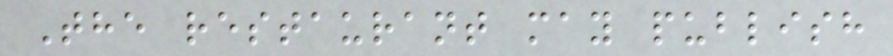The restaurant may publish
